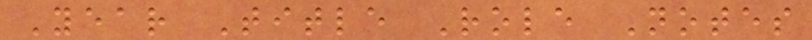Year Title Role Notes
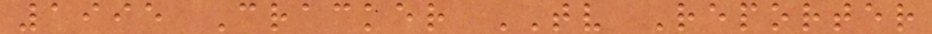1995 Cracker TV Reporter
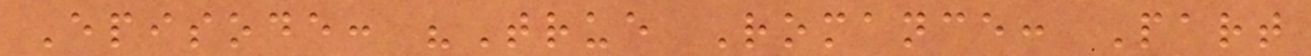Episode: "True Romance: Part
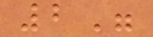2"
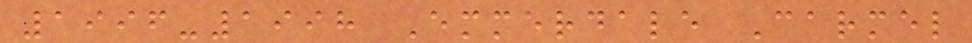1996-1998 Emmerdale Carmel
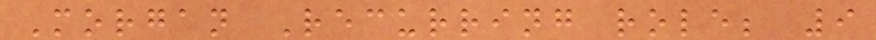Morgan Recurring role; 9
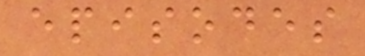episodes
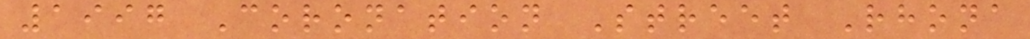1997 Coronation Street Rhona
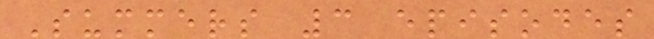Summers 3 episodes
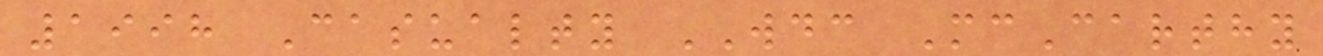1998 Casualty WDC McCarthy
